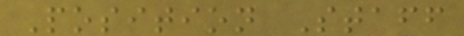Position Staff
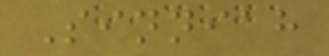Sinniah
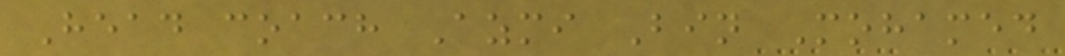Head coach Azmi Bin Mohamed
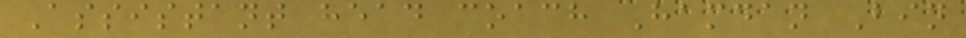Assistant head coach Hamdan Bin
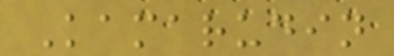Kamarudin
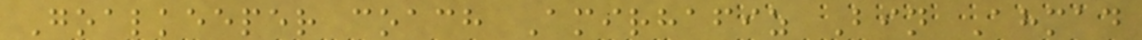Goalkeeper coach Amirhafiz Bin Ahmad
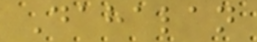Dahalan
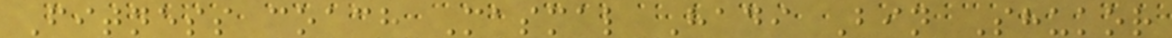Fitness coach Masmal Hadi Bin Shukor
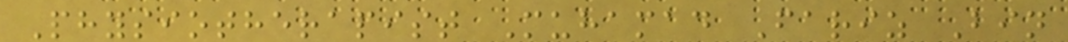Physiotherapist Muhamad Fariz Bin
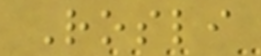Rosli
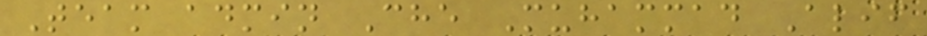Team admin Che Muhammad Alif
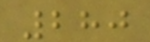280
